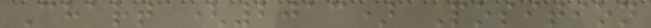Chart (2013) Position
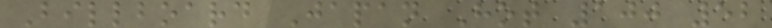Billboard Japan Hot 100 52
